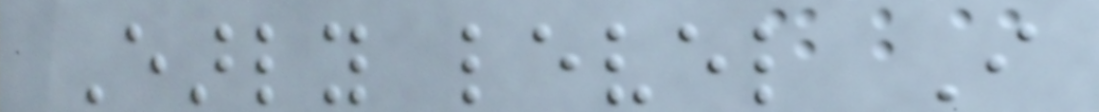Early level I
